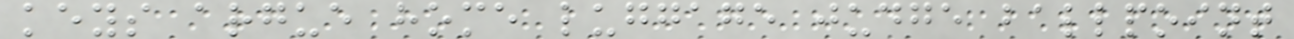keys argue home luggage judge ballpoint
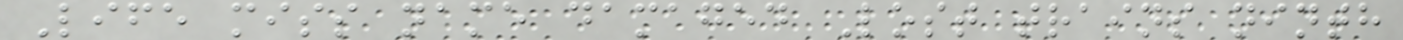Life miss name damaged Lost trains ninth
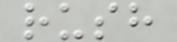rush
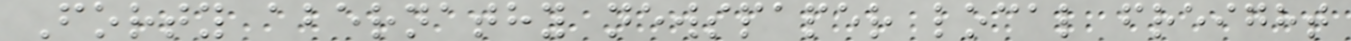Forty abernathy newspaper local freight
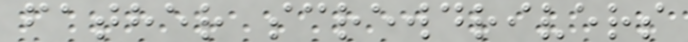father screwdrivers
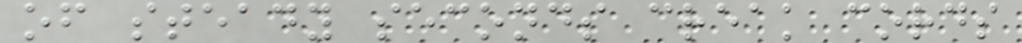of steady seconds creak cords
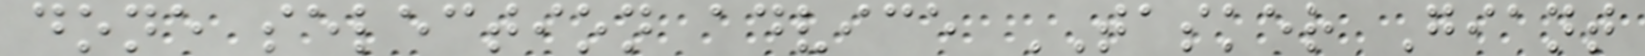done selection advice TASKER Giant
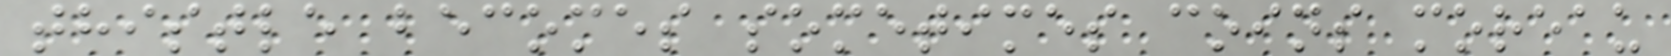thistle becomes sometimes coins moreau
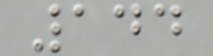144
